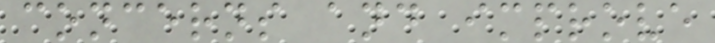concerns and improve
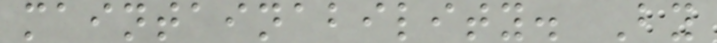maintainability. By
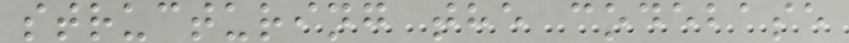structuring the codebase
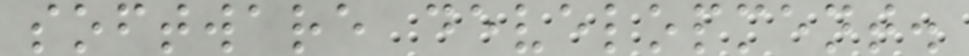software development.
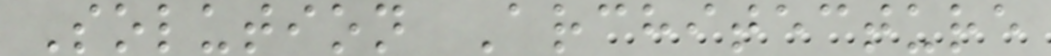Solution Architecture
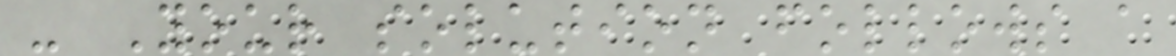- Your solution follows a
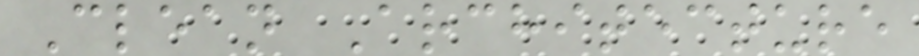Clean Architecture
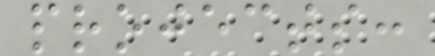projects:
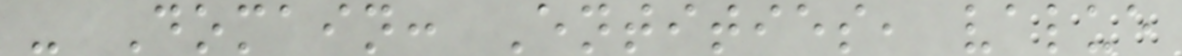- Domain: Entities, value
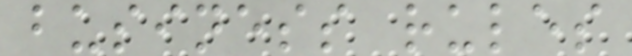business rules
